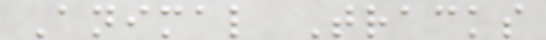Animal Tracks
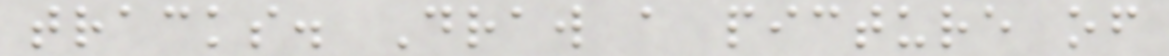tracks. Draw a picture of
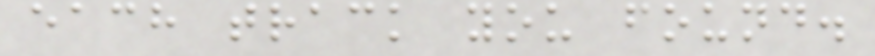each track you found.
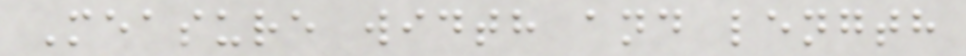Measure width and length
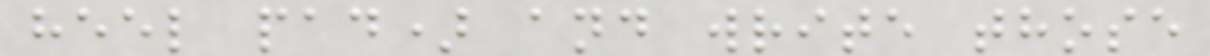heel pad) and write those
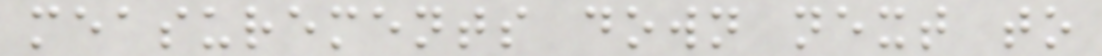measurements down next to
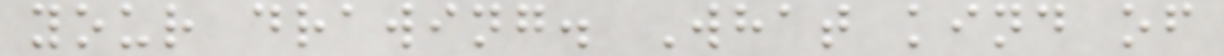your drawing. What kind of
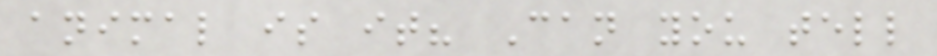animal is it? Can you tell
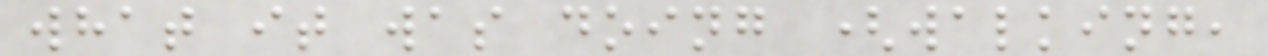what it was doing (walking,
